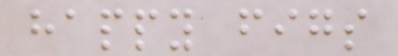happy figs
